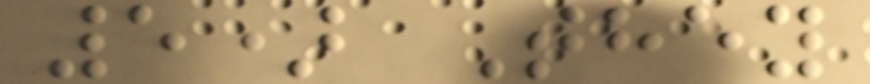5) They
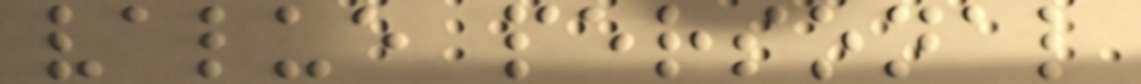value personal
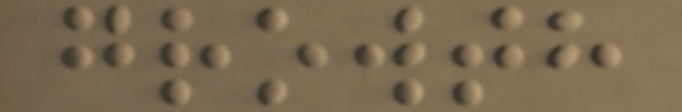growth
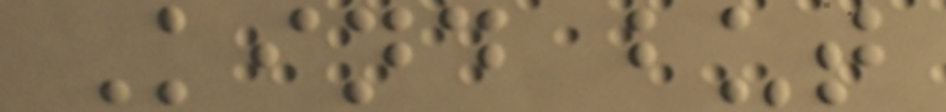Kind but
